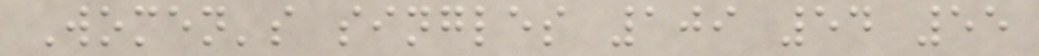Women's singles 109 54 55
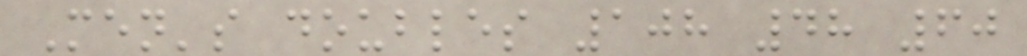Men's doubles 108 48 60
